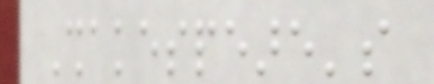Shakespeare's
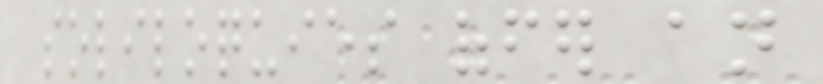soliloquies offer an
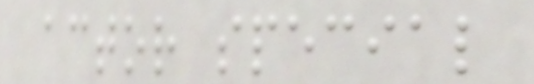actor special
